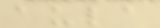aula
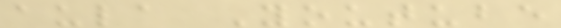aula Youtube
